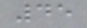45
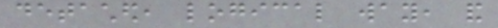detached, logical way, and
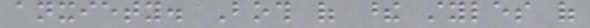anxiety. Both of these styles of
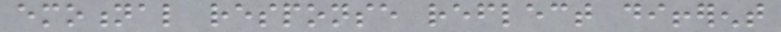emotional response reflect different
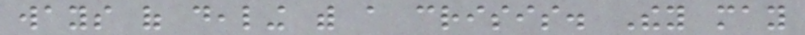ways of dealing with a crisis. They may
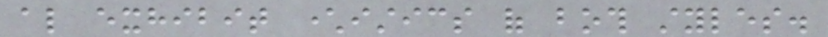also exhibit characteristics of both styles.
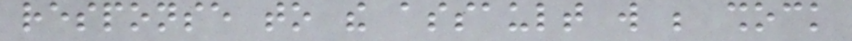response to the assault will be shock
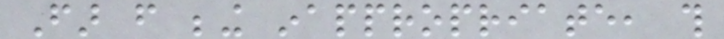Far from being inappropriate, this
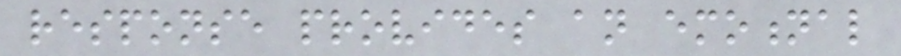response provides an emotional
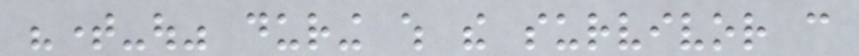"time-out" during which the survivor can
